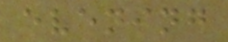evening
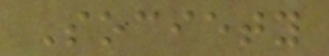Society
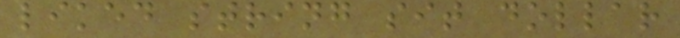liked string sit dollar
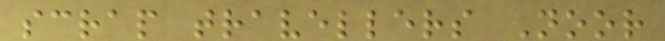scrap travellers Noor
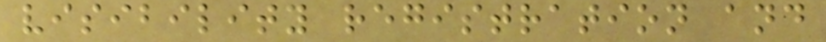visibility registration and
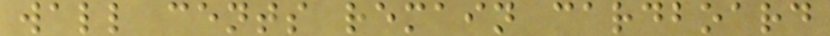wall cents remain cardboard
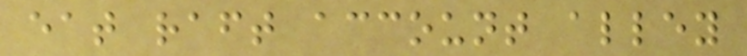eat raft account alley
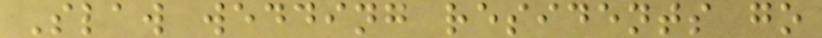Slaw wedding residents go
